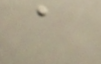a
